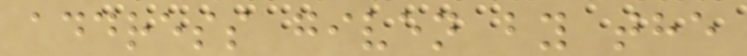address given by the
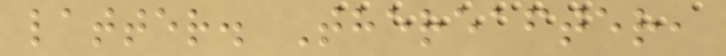latter. Thereafter,
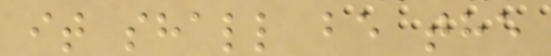it shall be the
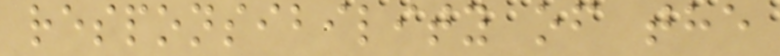responsibility of the
